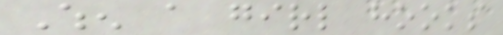When a girl hooks
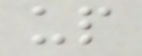up
